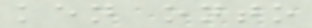ken onto
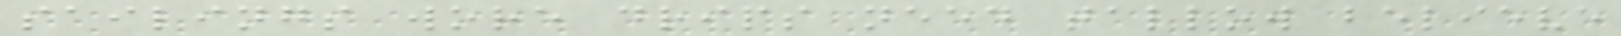sailings wore drips need tallow believe
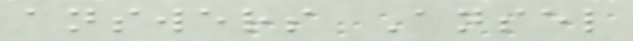answers Ansel
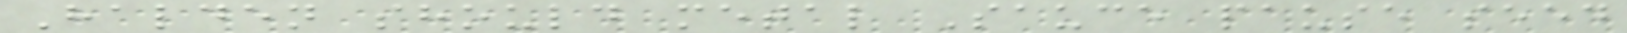Halden should metal Sauce pause seed
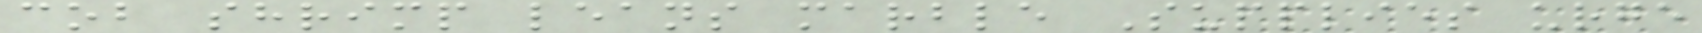cob shrimp leans marble Supplies urge
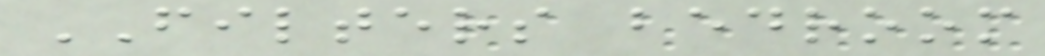FILTERS bedroom
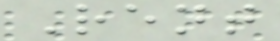Rent
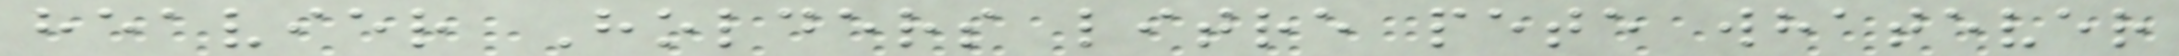heavier Holders litre pete whatever
